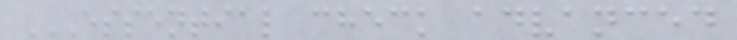ESSENTIAL CHECK ADVANCED
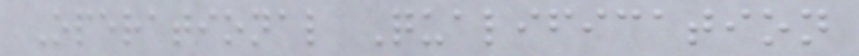Operational Qualification
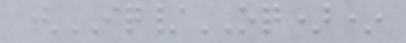(IQ/OQ)*
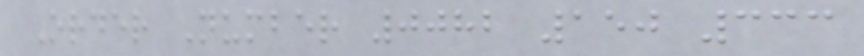Order Number 0082 150 333
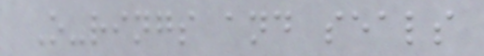O-rings and seals
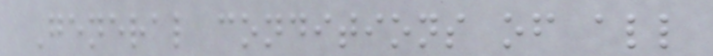General conditions of all
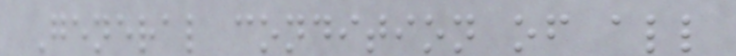General condition of all
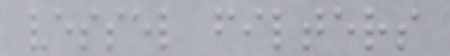vessel filters
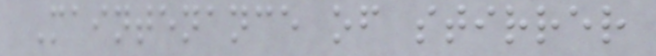Maintenance of stirrer
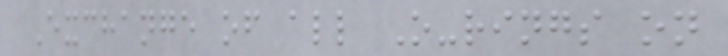Exchange of all O-rings on
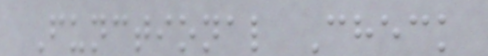Functional Check
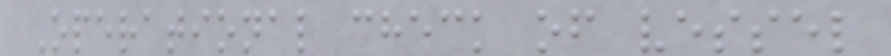Operational check of vessel
